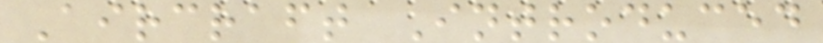Aircraft Introduced
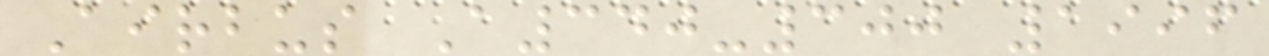Airbus A340-300 1996
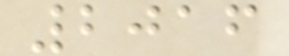2016
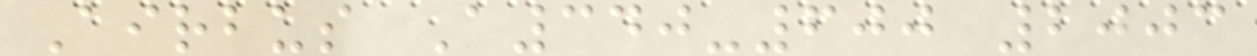Airbus A340-600 2003
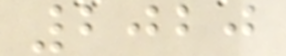2020
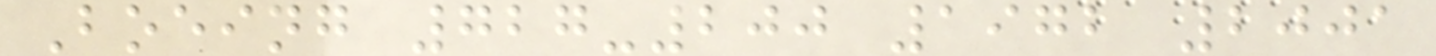Boeing 727-200 1972 2001
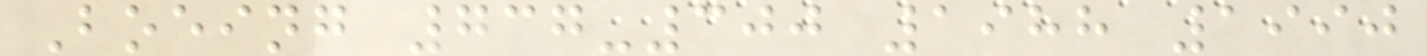Boeing 737-300 1988 1990
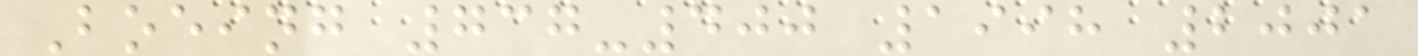Boeing 737-400 1998 2001
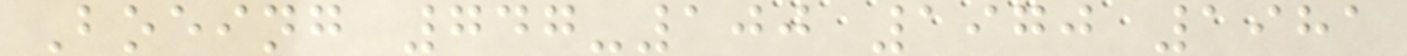Boeing 747-100 1970 1981
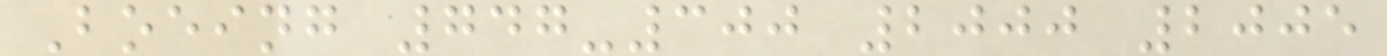Boeing 747-300 2000 2005
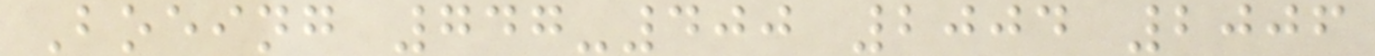Boeing 747-400 2004 2006
